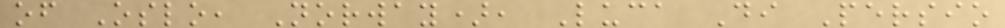of Oslo, Norway), Luca Di Persio
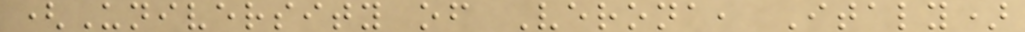(University of Verona, Italy)
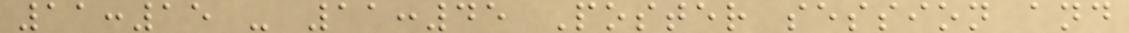11:15 - 11:45 Poster session and
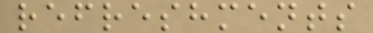refreshments
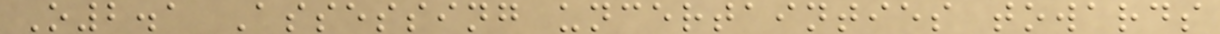O2.1 Assessing uncertainties towards
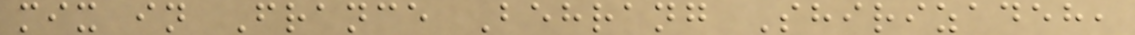mix in France Behrang Shirizadeh,
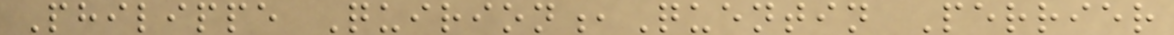Philippe Quirion,Quentin Perrier
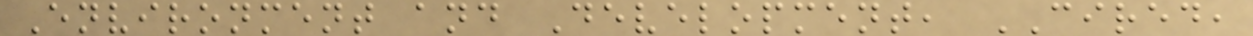Environment and Development, CIRED,
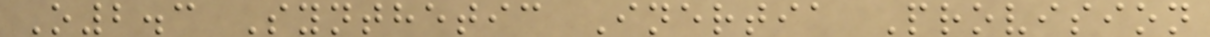O2.3 Synthetic Inertia Provision
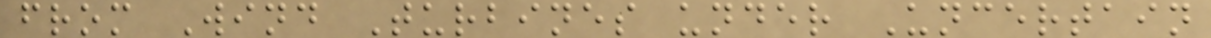from Wind Turbines under Uncertain
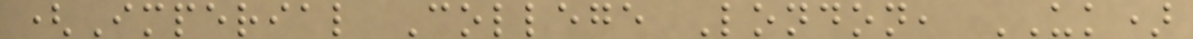(Imperial College London, UK)
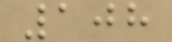108
